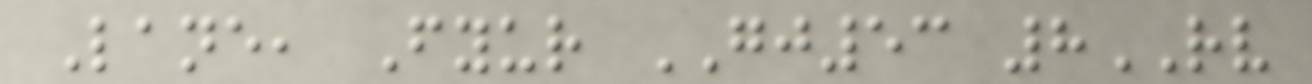Lane, Fyur GJ53 8RV
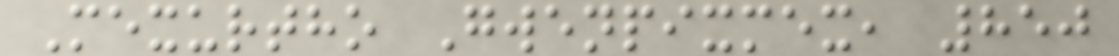Mexurtho Gwenpixmex, 850
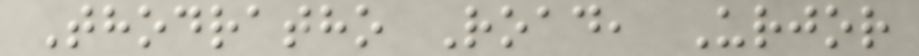Thodratho Road, Urjor
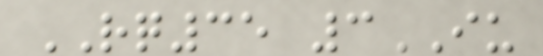RQ35 3IU
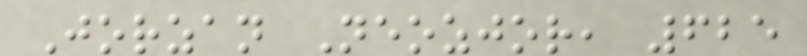Jorzan Neozjor, 625
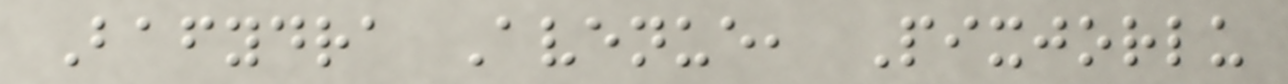Bafydra Avenue, Pixjorlu
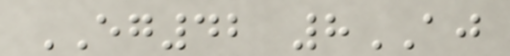EG42 8AJ
